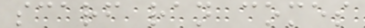scarf ran comes
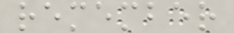remember
